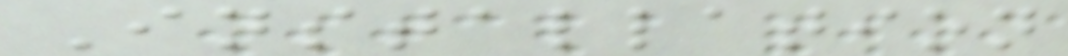Installation
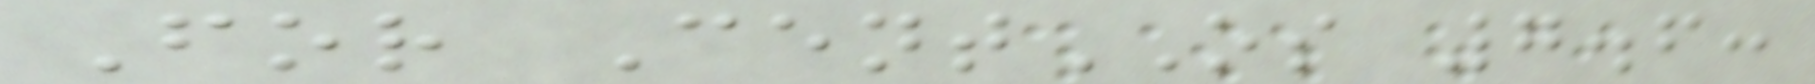For CentOS 7.6:
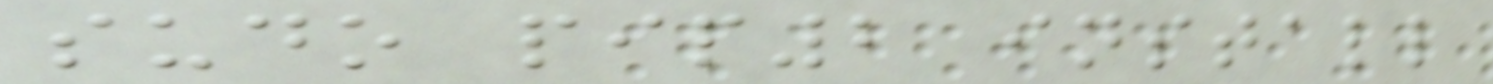sudo pip2 install
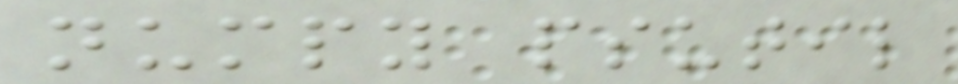numpy psutil
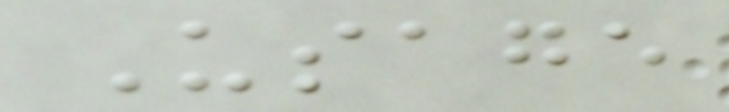Usage
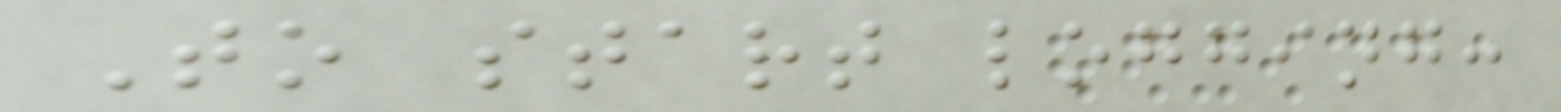To start logging:
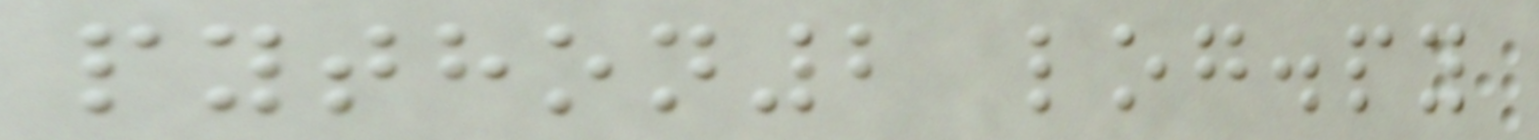python2 log.py
